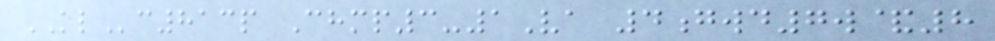KLc813p Chmp3-1Va 4gwd7w&8
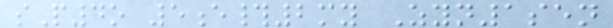sP4o 5e#2my Zyn1sen
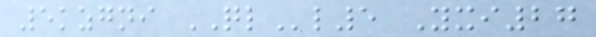5kzgni QLl5 Yxi27
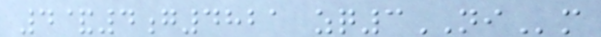4&4g4821 zq3NIm
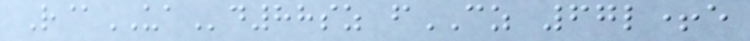R@UAd88sz fCZ 67l+e
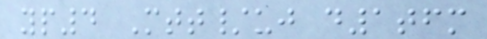yp4 Mtt/uj d1tfm
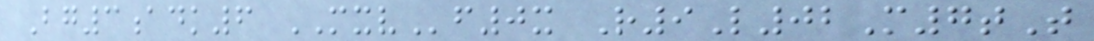Bg3adk6 MXVf0x R9L02M7tT
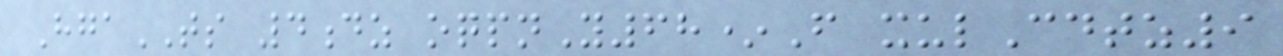HgaTS 4dz oqpnY68*F xulCdtz9
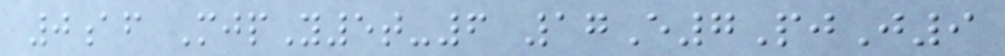0af MjpY5t-6 17E7PjJ9
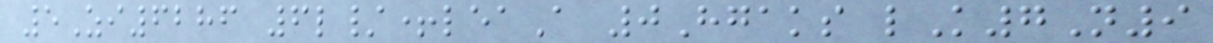5Zi6286 6l/+leaA 0Hgaks lK7N9
